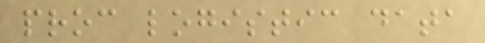proc logistic data
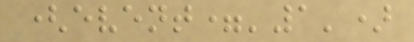(event='1')
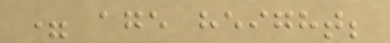= age height;
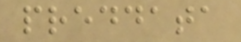preddata
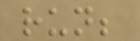run;
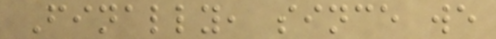Finally, since we
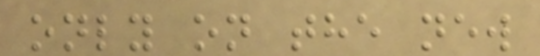only on the new
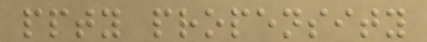ppty propensity
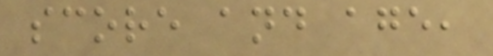score and age,
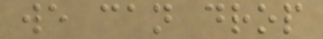we can drop
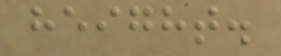height.
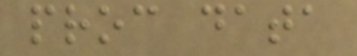proc data
